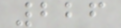226
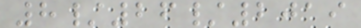8/26/2019
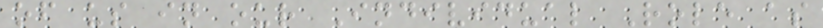of us in our Individual Role as
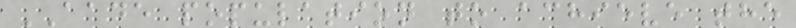AADE population to achieve the
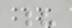?
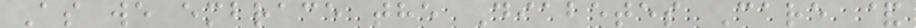As we embrace the Diabetes Care &
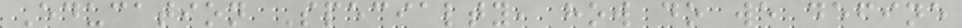Education Specialty, how do we define
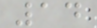14
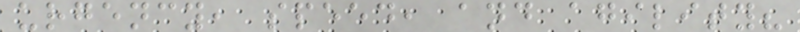urgency, speed, and agility?
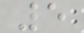5
